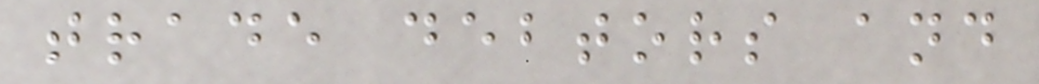trade debtors and
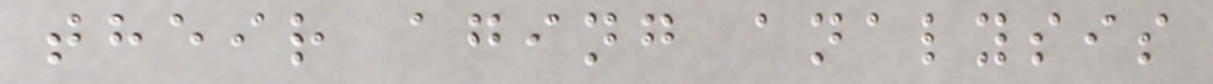their aging analysis
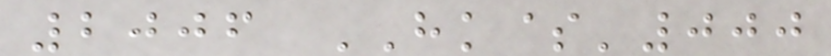2006 HK$'000
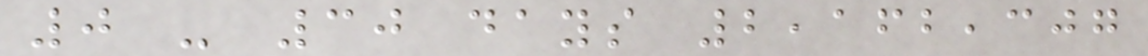0 - 30 days 2,162,307
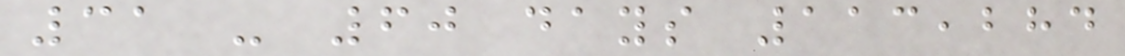31 - 60 days 113,284
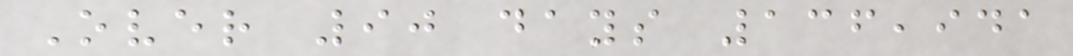Over 90 days 136,941
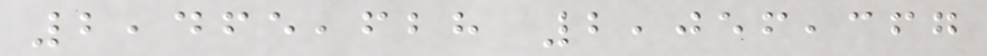2,465,628 2,056,367
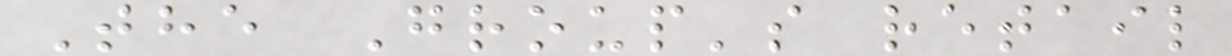The Group's retail
